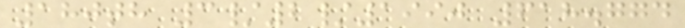180th 3/2/1990 618.774
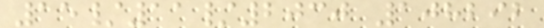15/11/2030 108292
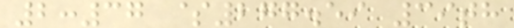2:37 $277.59 39th
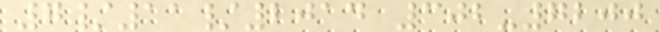7/11/2014 302-7200
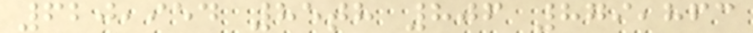620,954 85th 806 879,863
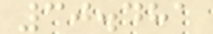30.481
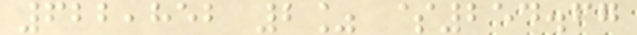622,852 2% $254.67
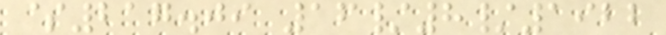$217.09 16/8/1922
